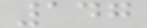147
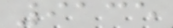9135
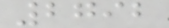2792
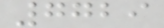7729
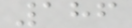186
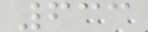633
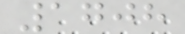1708
